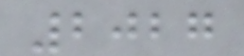2027
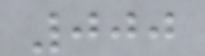000
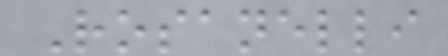Rosanelli
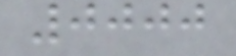0000
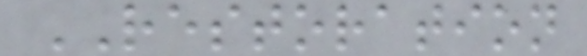RESTORATION
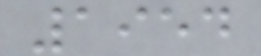1954
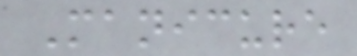Manicure
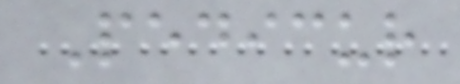Pedicur
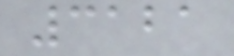3121
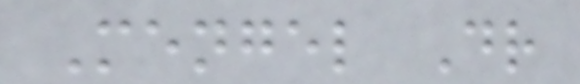Mengel Dr
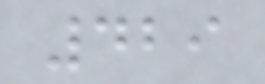429
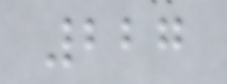227
